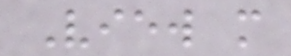View more
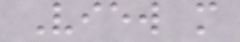View more
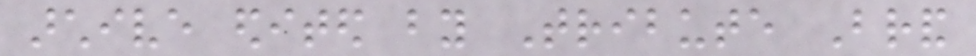archive edited by Tribute Brand
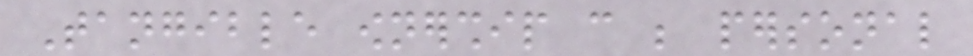Tangible ownership can be personal
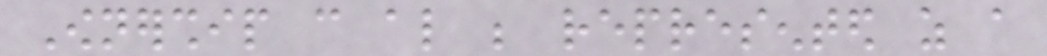Ownership can also be represented as a
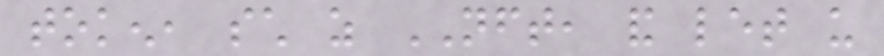token, such as NFT, and let us
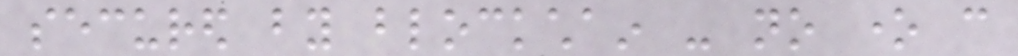secured by blockchain - no one can
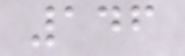146
